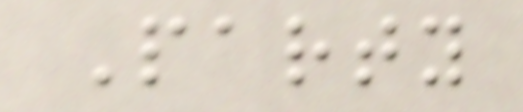Party
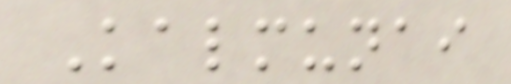Kalmunai
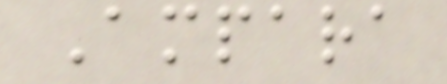Ampara
